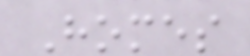Homes
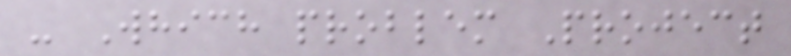- Which problem Project
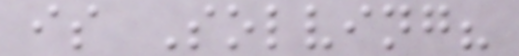is Solving?
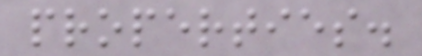properties.
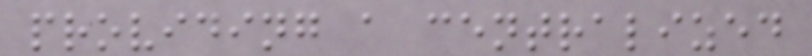providing a centralized
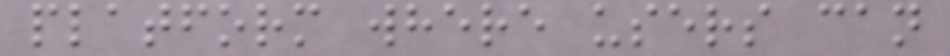platform where users can
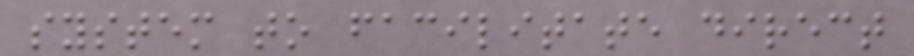system to facilitate direct
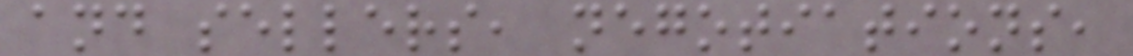and sellers, negotiations,
